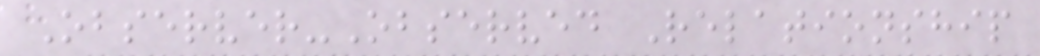Observer-Observed Relationship
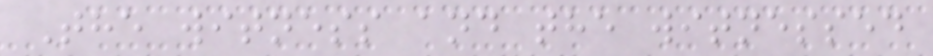The witness and the witnessed
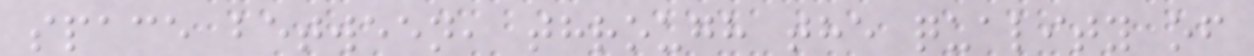space between, through the quality of
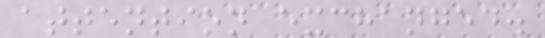attention exchanged.
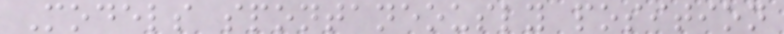Models spontaneously position
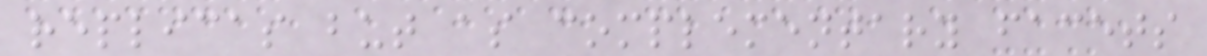replicas but as complementary facets
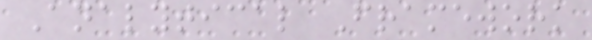Analytical Framework
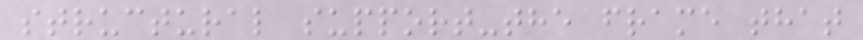structural support-the frame that
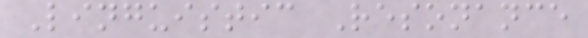Linguistic Resonance
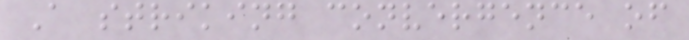A striking convergence of
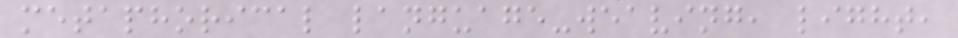metaphorical language-weaving, light,
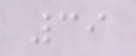39
